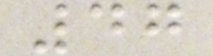47
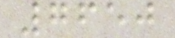7650
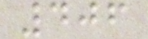406
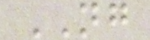NG
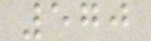570
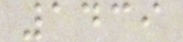1439
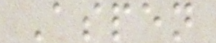Aspen
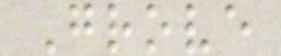Grove
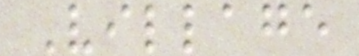Village
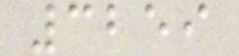3259
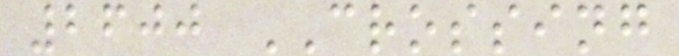2600 CROSSING
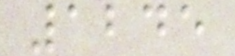1245
